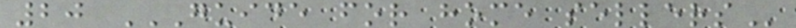20 GUIDE FOR HOME SELLERS
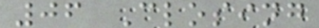06 Closing
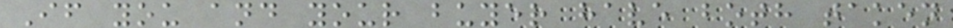If you and your buyer have both taken
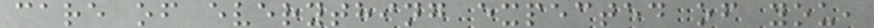care of everything expected of you,
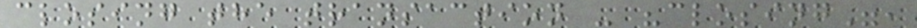closing the transaction - "closing",
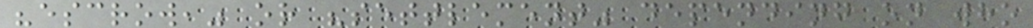"escrow," or "settlement" depending on who
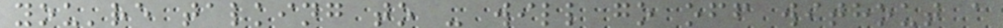you're talking to - will go off without a
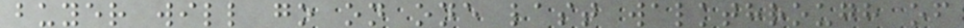buyer will go on one last walkthrough of
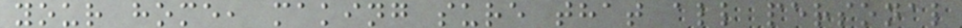your home, making sure that all personal
